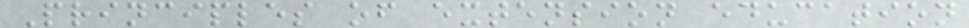Principles of extension education
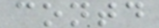contd
